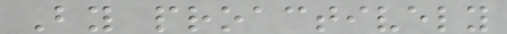By proactively
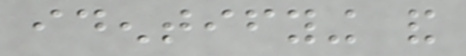identifying and
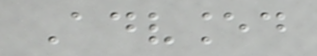Advanced
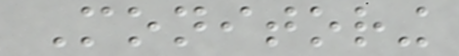Monitoring
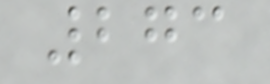273
